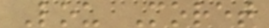Lou Moret
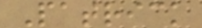Patrick
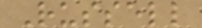Russell
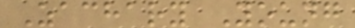Zachary Young
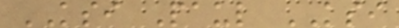KSI Paul KSI
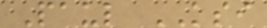Paul KSI
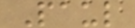Paul
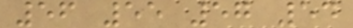56 55 57 54
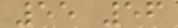55 56
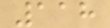118
